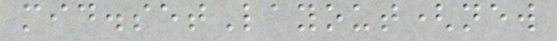mid.setLayout(new
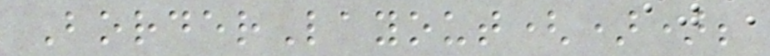BorderLayout());
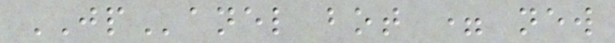JPanel bot = new
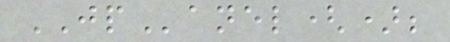JPanel();
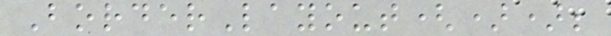BorderLayout());
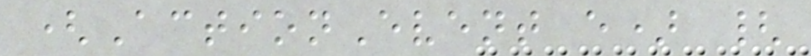(ActionEvent e) {
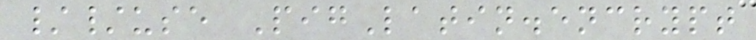//use PigLatin.encrypt
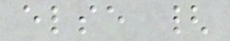else {
